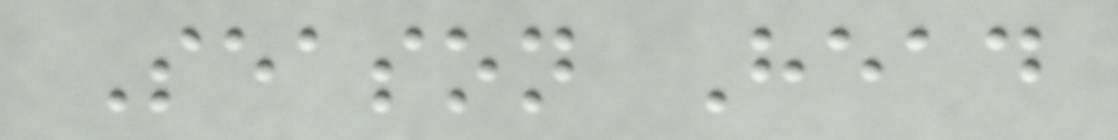Season Head
